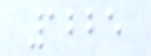1225
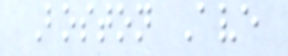Boston Ave
